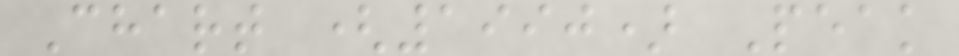Chart (1990) Peak
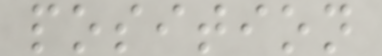position
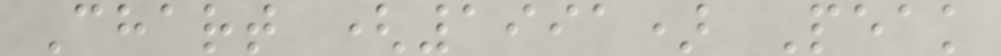Chart (1991) Peak
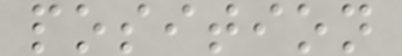position
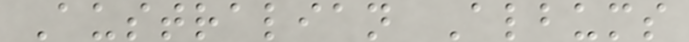Australian Albums
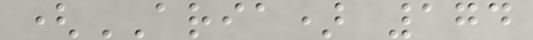(ARIA) 174
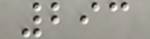293
